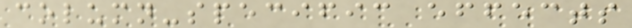column-specific effects
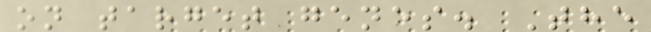on target genes. The
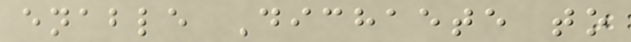enable Dichaete to
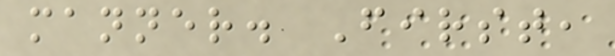manner. First,
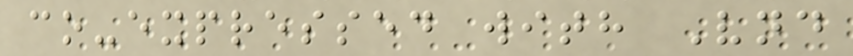co-expressed with Vnd
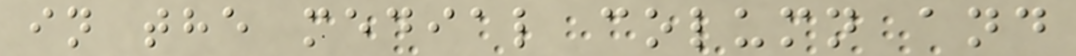in the medial column and
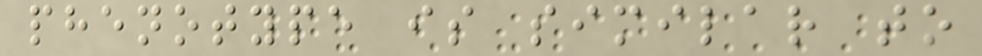phenotype is similar to
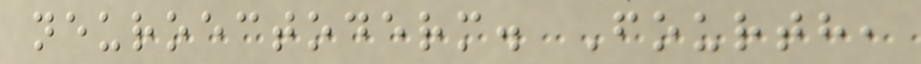neuroectoderm. Fourth,
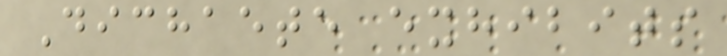Dichaete exhibits
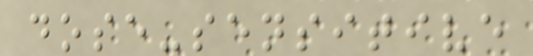dose-sensitive
